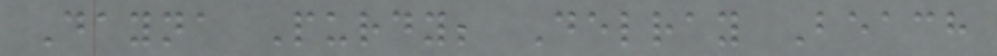Dayna Purdy; Delray Beach
